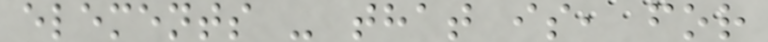elements - that is, for
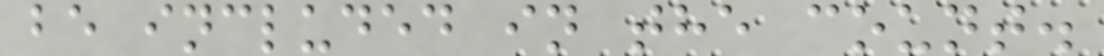be included in the count.
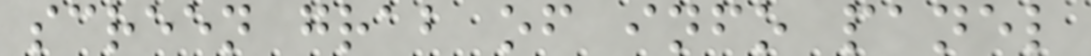screen grab of info panel
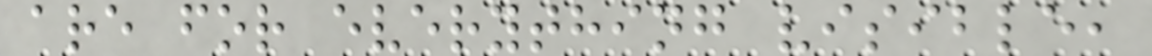are for everything visible,
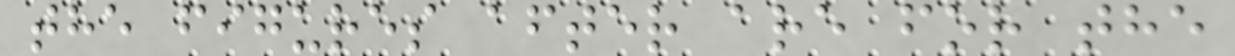the figures after are for the
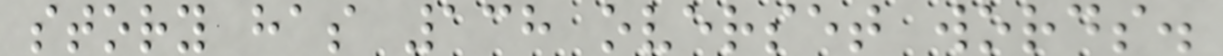story has 138 overset words.
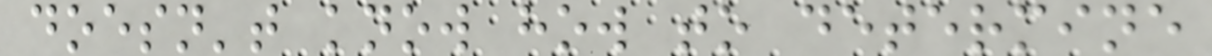doesn't know how to determine
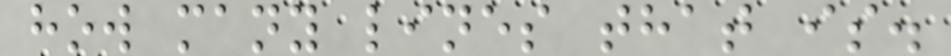how many lines that is.
